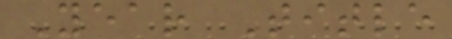Year Title
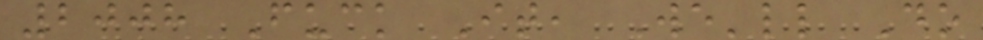2008 Fuck It, We'll Do
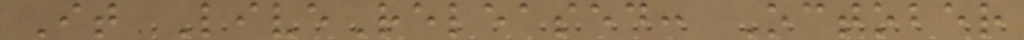It LiveReleased: October
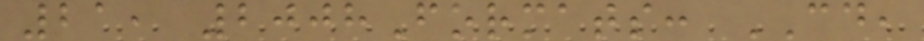21, 2008Formats: CD,
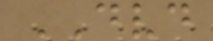DVD
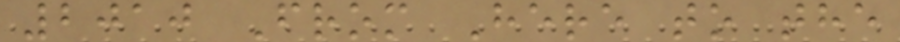2010 From Here to the
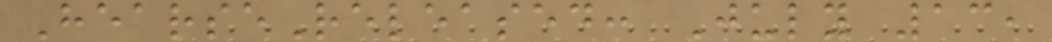HearseReleased: July 13,
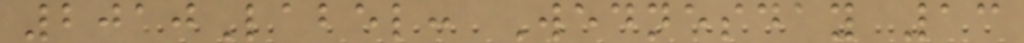2010Label: Wednesday 13
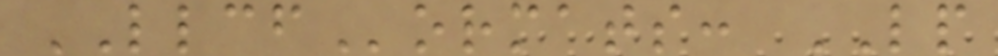LLCFormats: LP
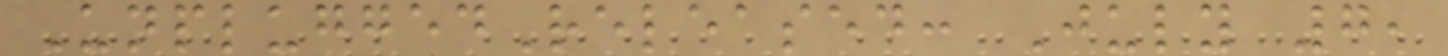UnpluggedReleased: July 7,
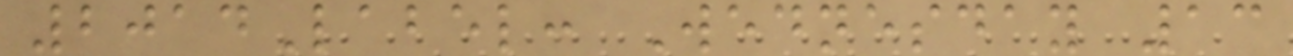2014Label: Wednesday 13
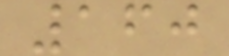160
